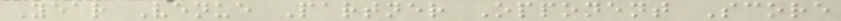Year Venue Partner Opponent Score
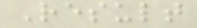Result
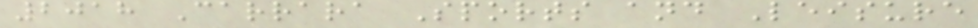2018 Carrara Sports and Leisure
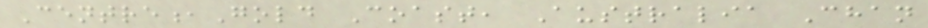Centre,Gold Coast, Australia Chan
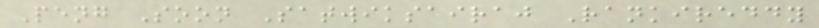Peng Soon Satwiksairaj Rankireddy
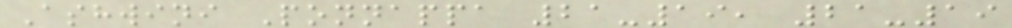Ashwini Ponnappa 21-19, 21-19
